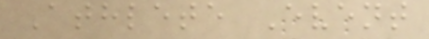Athlete Event
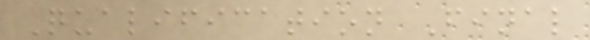Qualification Final
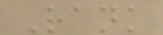Rank
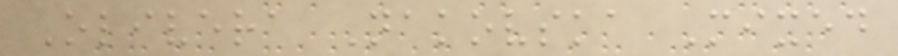Olivera Nakovska Mixed
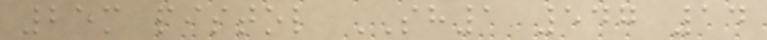25m pistol SH1 547 14
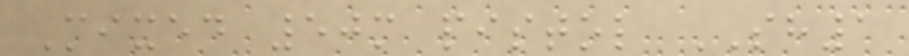Mixed 50m pistol SH1
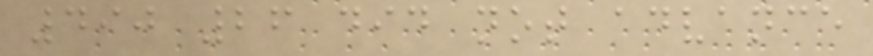490 26 did not advance
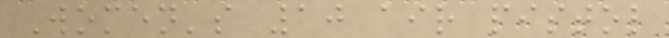Women's 10 air pistol
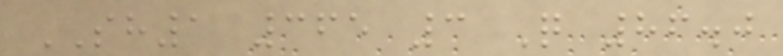SH1 365 3 Q 86.0
